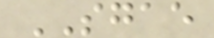SGAE
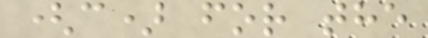(c) for the
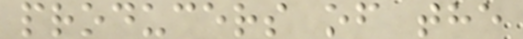producers of the
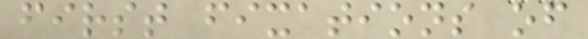first fixations of
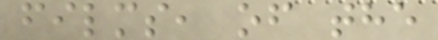films, of the
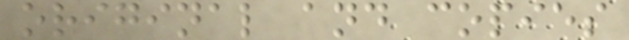original and copies
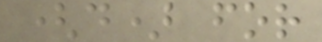(d) for
